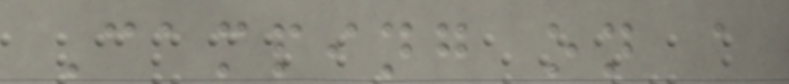Camping on a
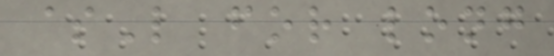$L for long
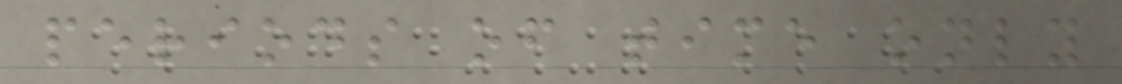periods of time only
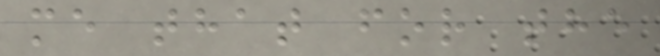me that for the
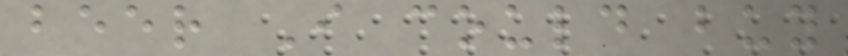beer I could buy
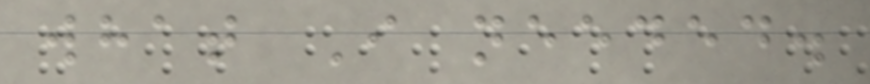what I needed.
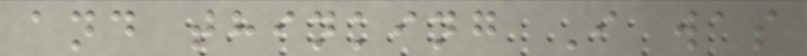and thinking I was
